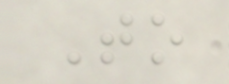To
